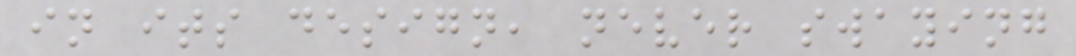in its design, never swaying
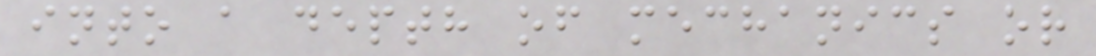into a depth of mechanics or
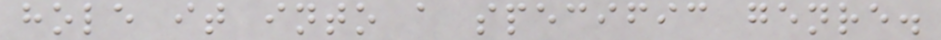hole it into a specific genre.
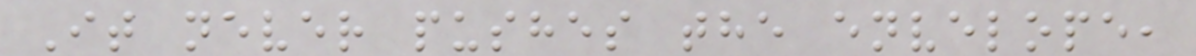It never pushes the envelope,
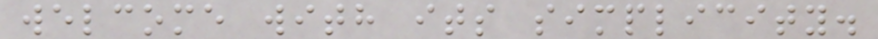welcome with its simplicity.
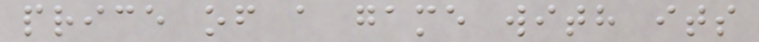price of a game with its
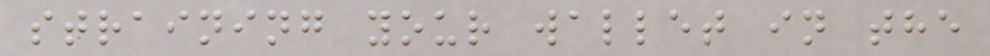straining your wallet in the
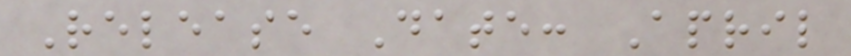Release Date: April
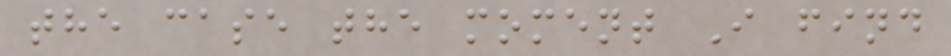the case the moment I find
